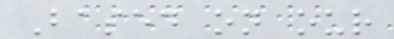Based on our
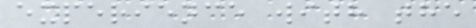experience with the
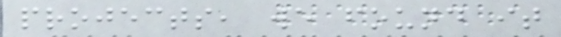projects, we found it
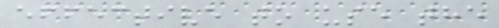effective to use the
